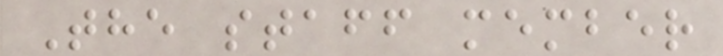The staff member
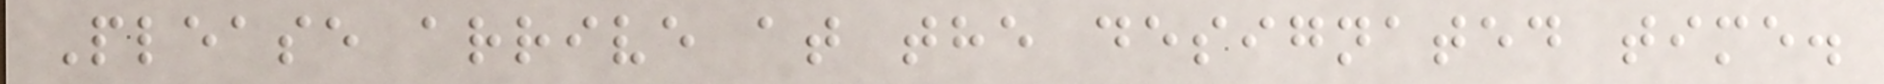Please arrive at the designated time.
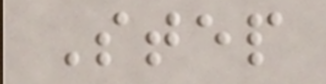Step
